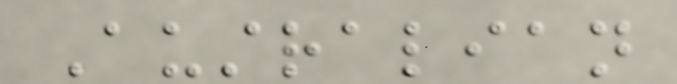Australian
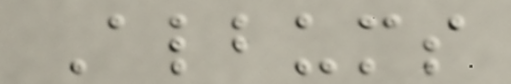Albums
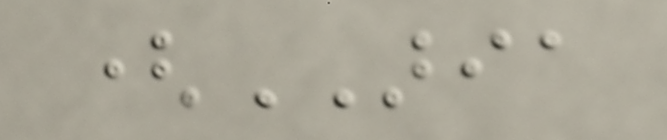(ARIA
